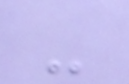-
